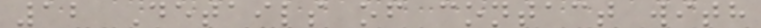12 Details of contact with
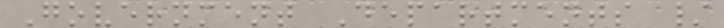Government Departments /
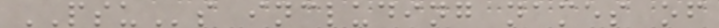PSUs including names of
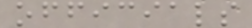officials
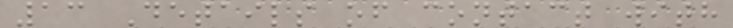13 Details of contact with
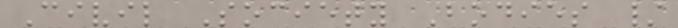Civil Society Bodies /
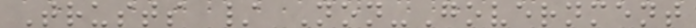Trusts / Non-Government
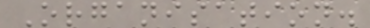Organisation.
